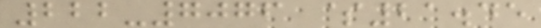222-7076 $21.45
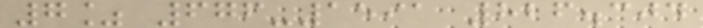7% 676-1591 826.304
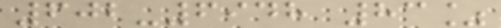602-6948 83%
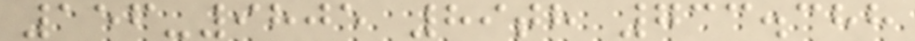156-9805 89th 733.388
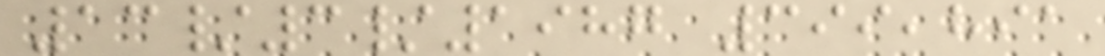13/3/1987 399,891
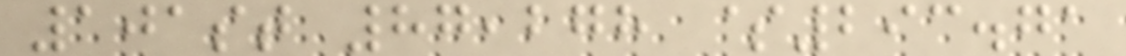101st 87,278 $293.71
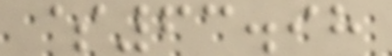$63.98
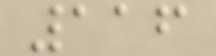116
